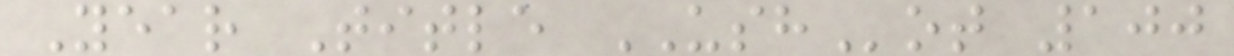Year Title USHot 100
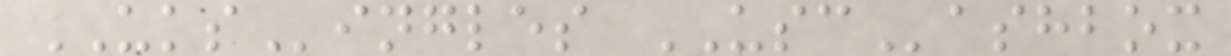UKSingles USCashbox
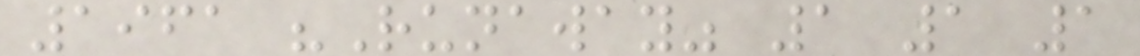1961 "Runaway" 1 1 1
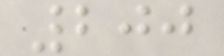200
